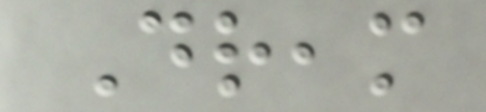Dream
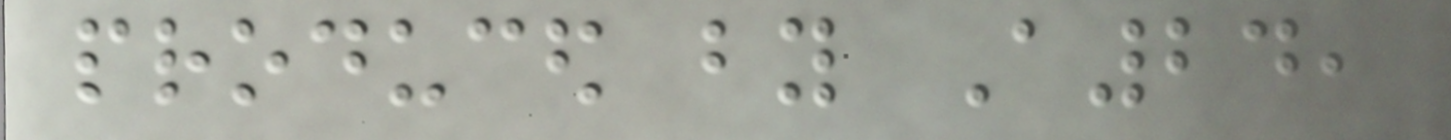produced by A24,
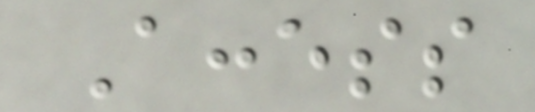Access
